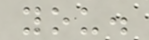you.
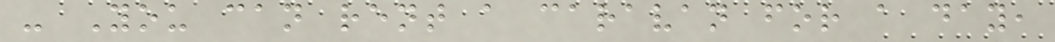- You can rent a caravan for a day,
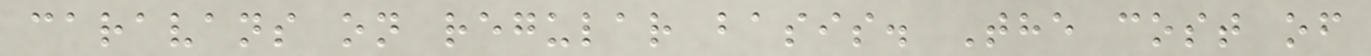caravans on regular basis. The cost of
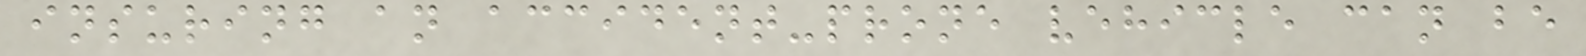insuring an accident-prone vehicle can be
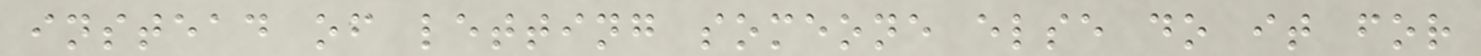instead of letting someone else do it for
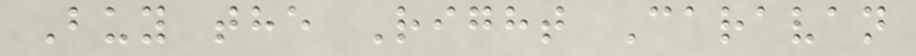Buy the Right Caravan
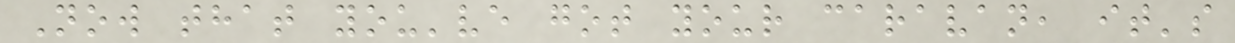Now that you've got your caravan, it's
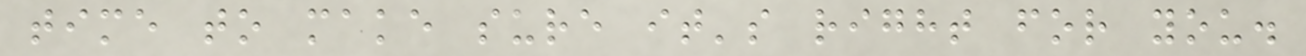time to make sure it's right for you.
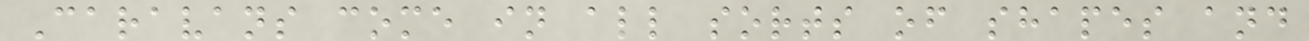Caravans come in all sorts of shapes and
